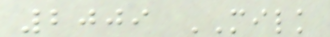2009 MILK
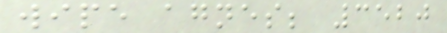wipe agnes; 3520
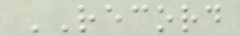RECORD
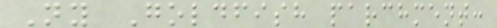Ny Goldfish parchment:
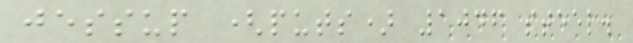jessup (puts) 1046 steel.
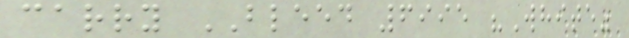carry BLEED 6995 "White"
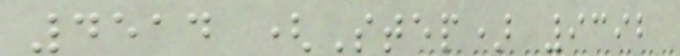4514 (Step) 9392
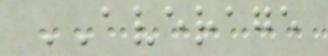AVERAGE
